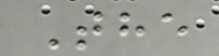The
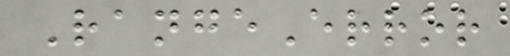RangeError
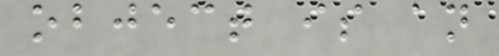object is an
